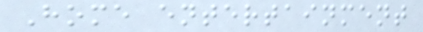Home entertainment
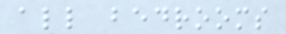all bedrooms
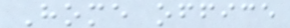Home office
